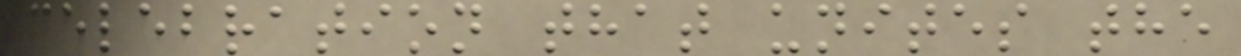celebration that unites the
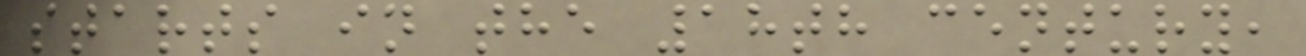starts in the 18th century,
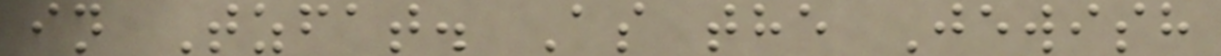in Tzfat. As the Jewish
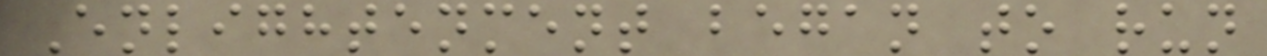Enlightenment began to run
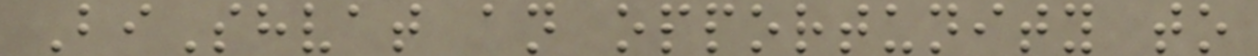BiShvat an opportunity to
